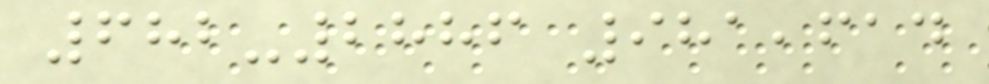682-2886 981,614
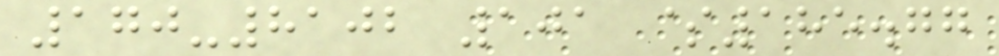170-8102 101 $185.77
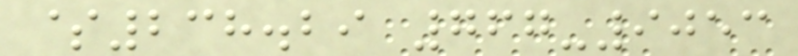$238.29 767-9053
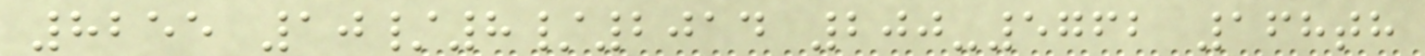8255 10/8/2014 200-5762 168th
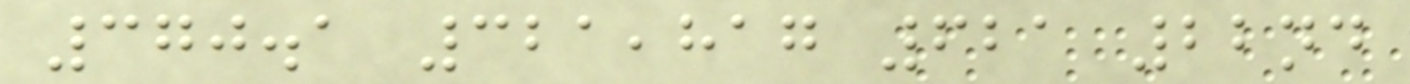370.1 321,817 621 22nd
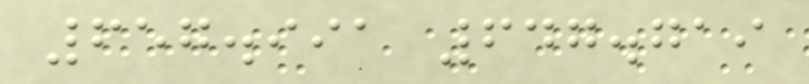657.991 647.719
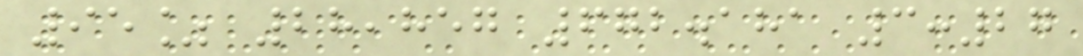95% 28,857 672.181 3:27
